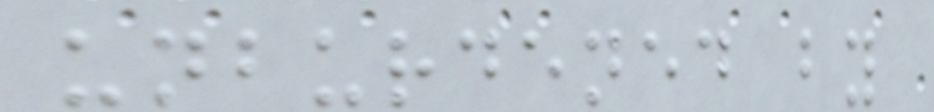unburdened by
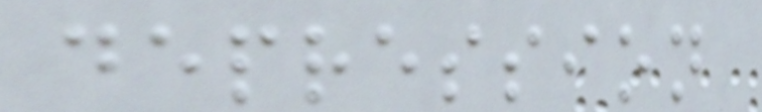depression
